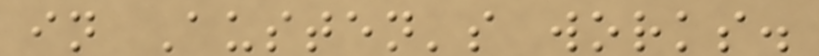in Austen's works.
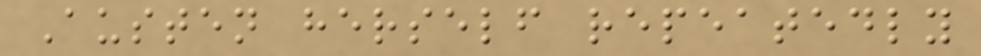Austen herself repeatedly
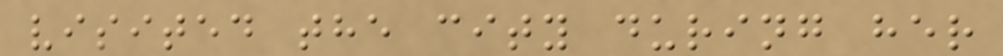visited the city during her
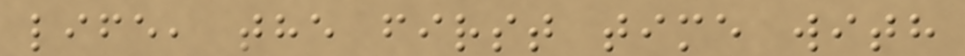life, the first time with
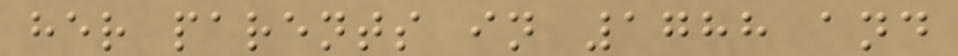her parents in 1788 and
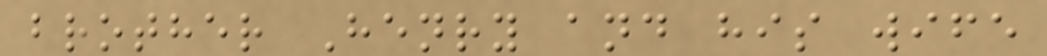brother Henry and his wife
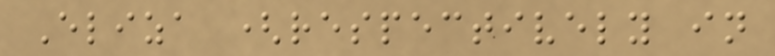Eliza (respectively in
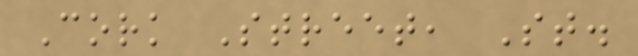Cork Street, St.
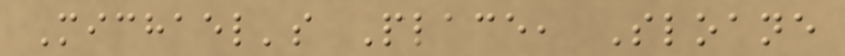Michael's Place, Sloane
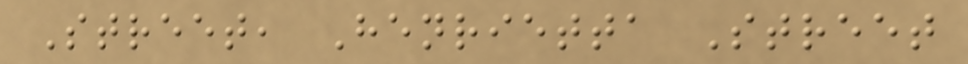Street, Henrietta Street
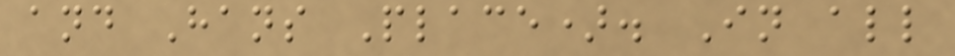and Hans Place). In all
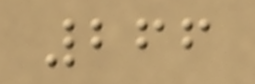266
